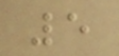5
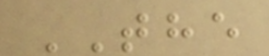THE
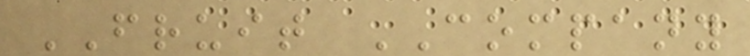FRUIT COMPANY
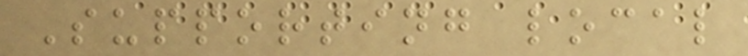Supporting local
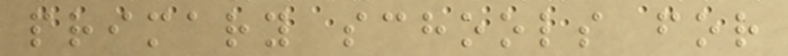primary schools for
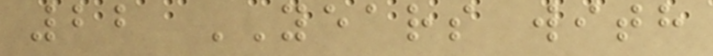22 YEARS with
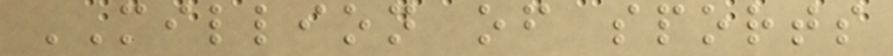MILLION of sports
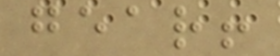gear!
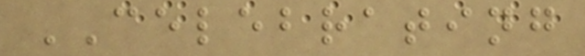CELEBRATING
